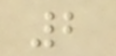2
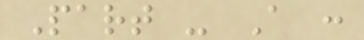Part - A :
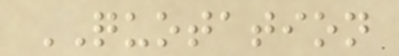QUOTATION
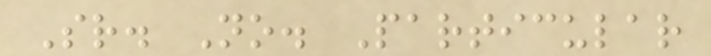Sr. No. Particular
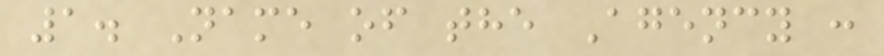1. Name of the Agency :
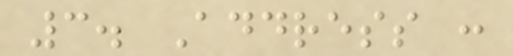3. Address :
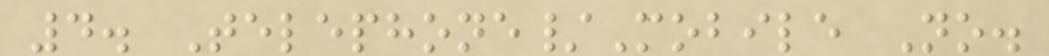4. Telephone/Mobile No.
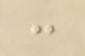:
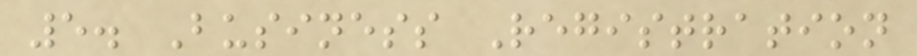5. Business Registration
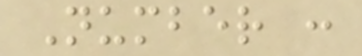Number :
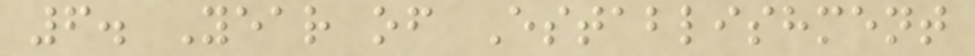6. Year of Establishment
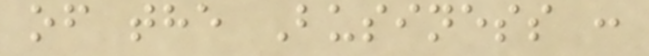of the Business :
